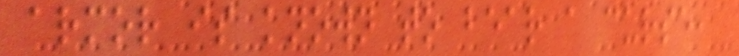armor is known to bear a curse,
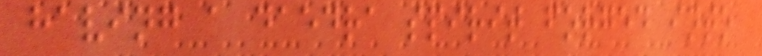having a daedra spirit forged into
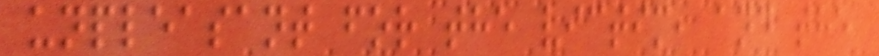unpleasant for the victim, and the
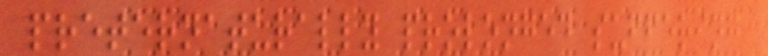preternaturally prolonged suffering
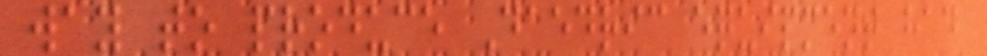way to produce Daedric equipment had
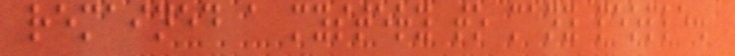remained a mystery to many people.
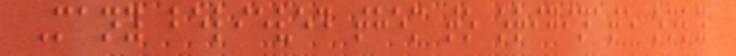Many believed them to originate only
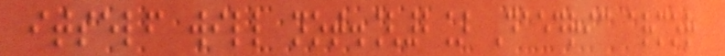itself will not.[2] Daedric armor
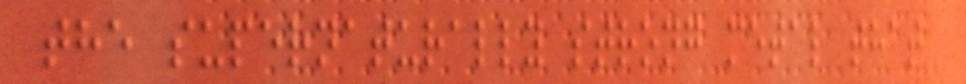the supernaturally strong metal that
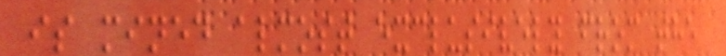is mined almost exclusively from the
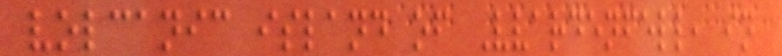volcanic island of Vvardenfell, in
